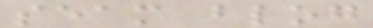seam blog
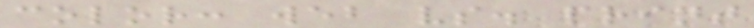color: web vs. print
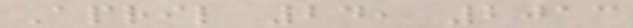April 24, 2013
